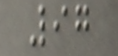97
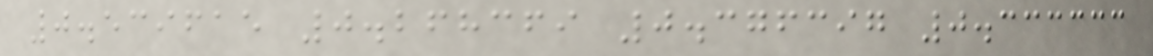0.539615 0.268369 0.376397 0.333333
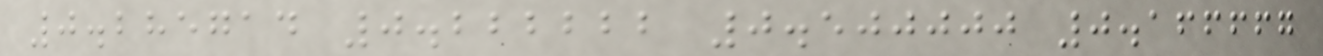0.285714 0.222222 0.500000 0.166667
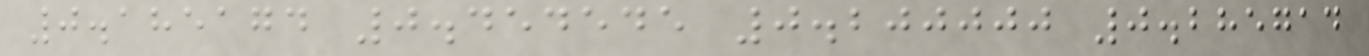0.185174 0.454545 0.200000 0.285714
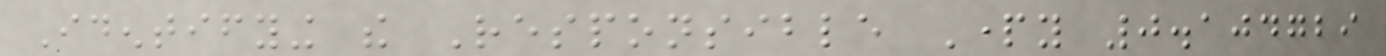Identifying the Responsible Party 0.104729
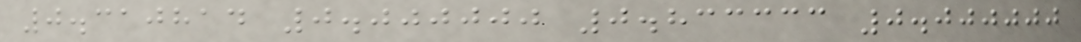0.310814 0.000000 0.833333 0.000000
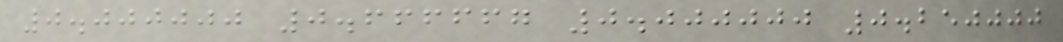0.000000 0.666667 0.000000 0.250000
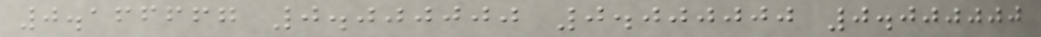0.166667 0.000000 0.000000 0.000000
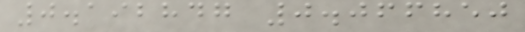0.192847 0.066850
